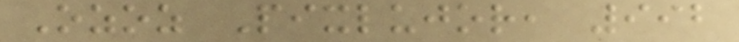Ozoz Pixlujor, 992
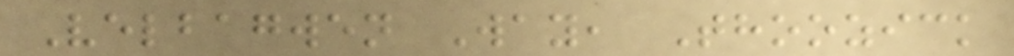Velbagwen Way, Thoozick
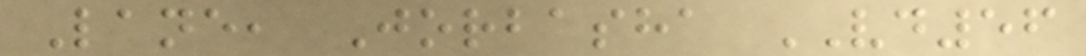Lane, Jorbasha VD56
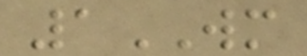1WM
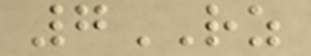7RZ
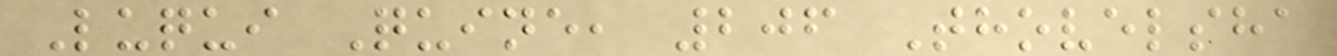Luqui Quine, 206 Thovelsha
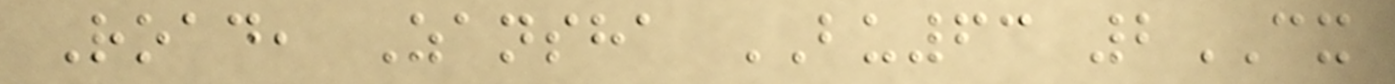Road, Zansha BU63 2CX
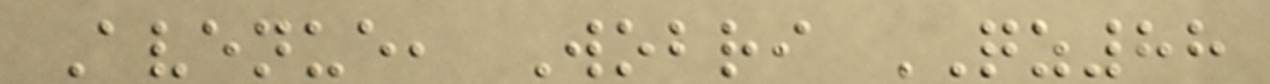Avenue, Wobri QZ88
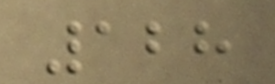128
